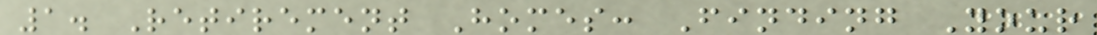1. Retirement Homes: Finding Your
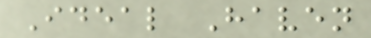Ideal Haven
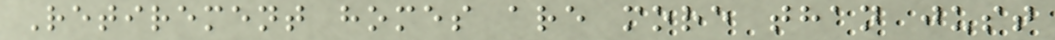Retirement homes are more than just
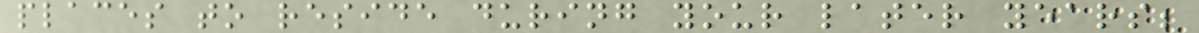places to reside during your later years;
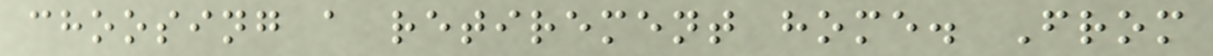choosing a retirement home. From
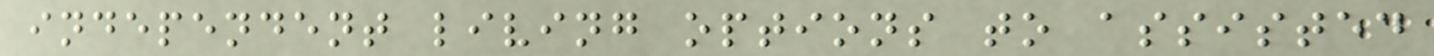independent living options to assisted
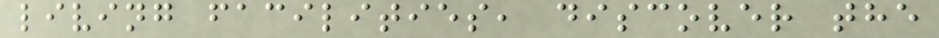living facilities, discover the
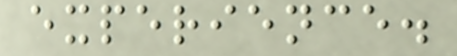experience.
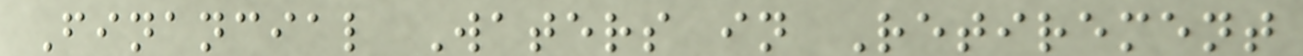Financial Waters in Retirement
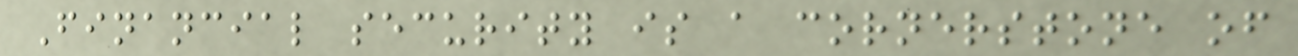Financial security is a cornerstone of
